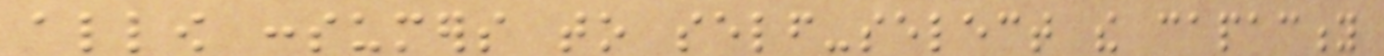allow consumers to self-select the capacity
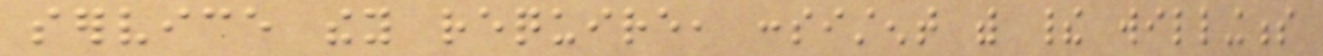service they require, consistent with their willingness
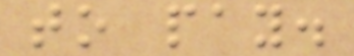to pay.
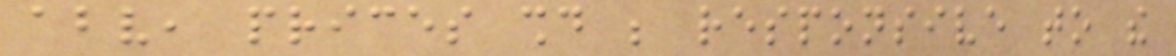above, prices should be responsive to the
